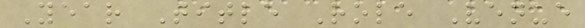Year Title Role Venue
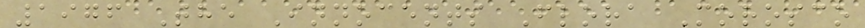1976 The Innocents Flora Morosco
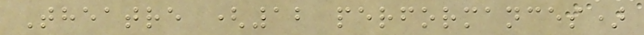Theatre (12 performances)
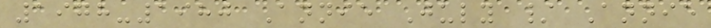1978-1980 Annie July / Annie
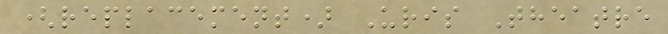(replacement) Uris Theatre
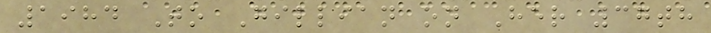1984 To Gillian on Her 37th
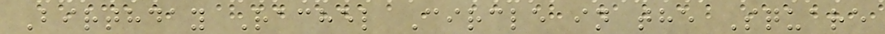Birthday Rachel Circle in the Square
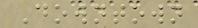Downtown
